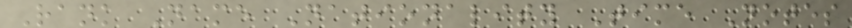Rank Name Nationality Time Notes
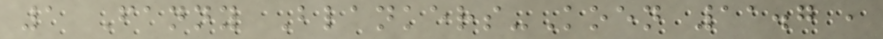1 Fanny Blankers-Koen 11.7 ,
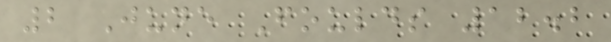2 June Foulds 12.2
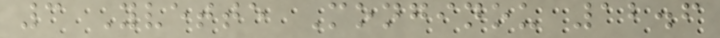3 Yvette Monginou 12.6
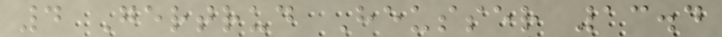4 Gertrud Heusser 13.4
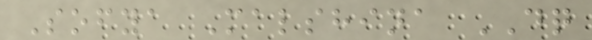Sofya Malshina DQ
